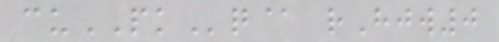cuPKq@ rHjw0
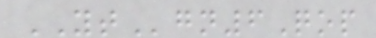YTgn6Qop
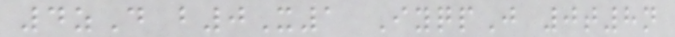4zD b0X1 IyqpJ 0t8n
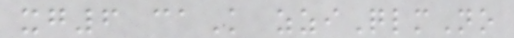xg6 caK zziQlmNo
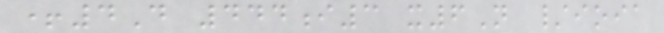+4D 444i3 x6N /ioia
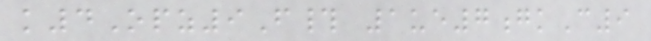k4Opz9F# 1ue7gkC9
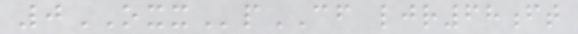0OXXpCF ljr68ft
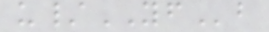u/YFb
